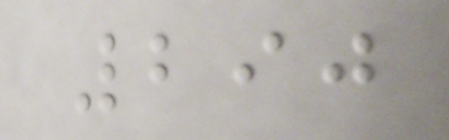290
